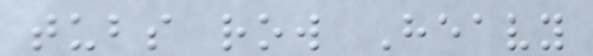tubs row Heavy
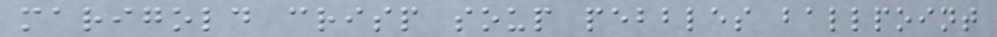marigold crisp soup pebbles ballpoint
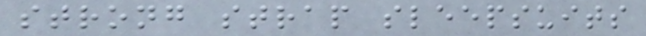strong strap sleepsuits
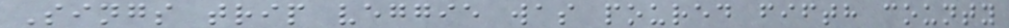Sings trip veggie was poured fifth county
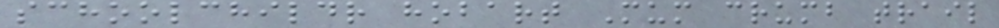schoolchildr hobart Mum crumb trail
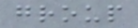group
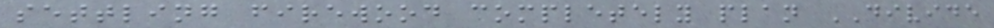settling firewood completely plan DIVIDE
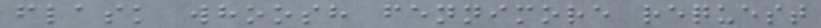flask whoosh fennimore request
